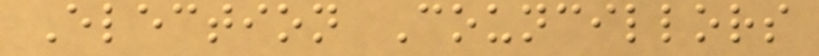Election Councillors
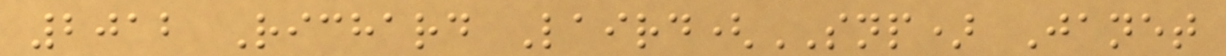2012 Richard Laird(SNP) Janet
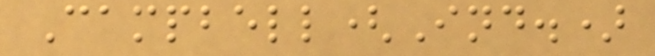Campbell(Ind.)
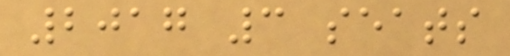2017 3 seats
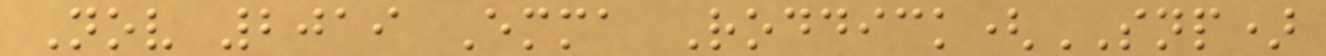Nov 2019 Emma Roddick(SNP)
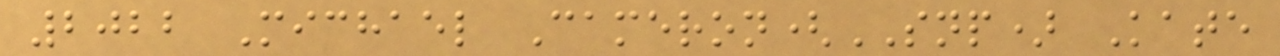2022 Michael Cameron(SNP) Kate
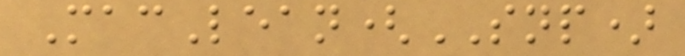MacLean(SNP)
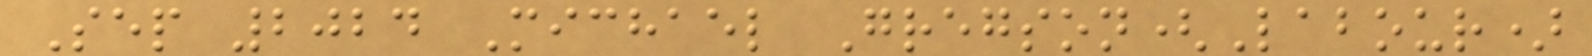Sep 2024 Michael Gregson(Labour)
